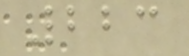223
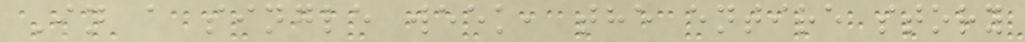In a single week, the entire story
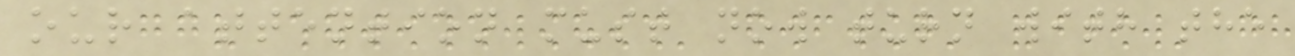our attention must now turn with the
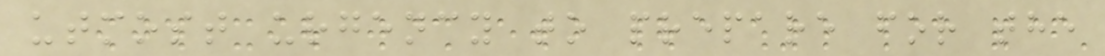utmost urgency to prepare for the
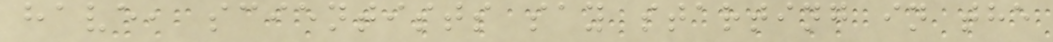have, scientists say starting in the
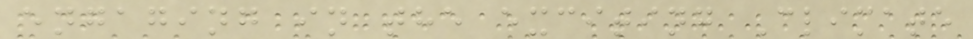engaging in the exciting Climate
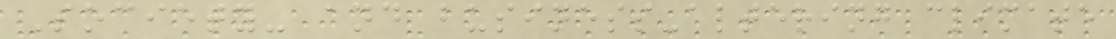Society- and business-altering climate
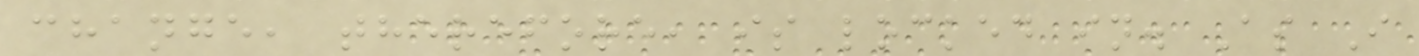change, therefore, is locked in. As I
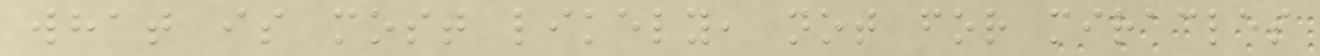what is most likely, not for miracles
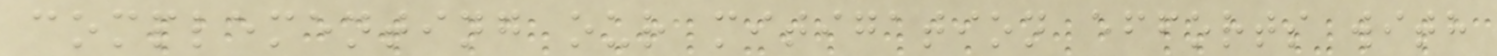complementing our mitigation efforts with
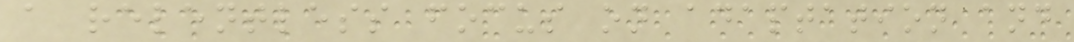a relentless focus on adaptation and
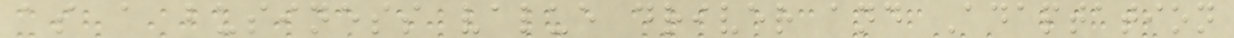as a business value driver and Adaptation
